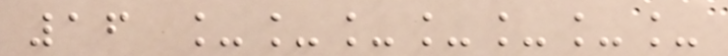16 _______
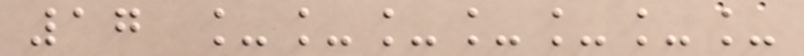17 _______
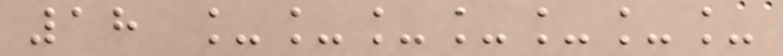18 _______
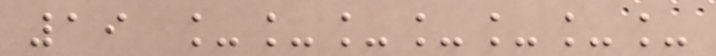19 _______
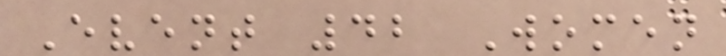Event 42 Women
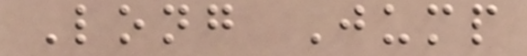Long Jump
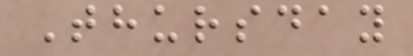Thursday
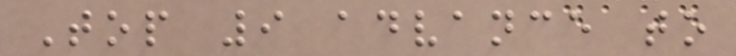Top 9 advance to
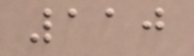110
